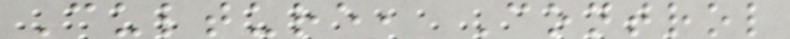Culture, Control
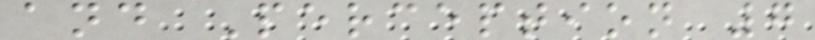and Perception 7
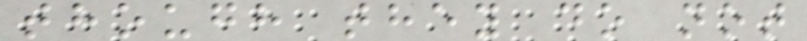though they do not
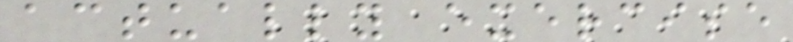actually exercise
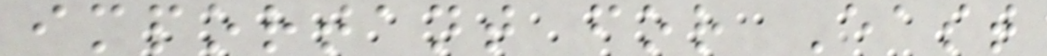important for East
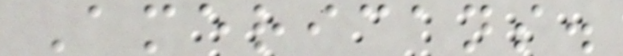Americans.
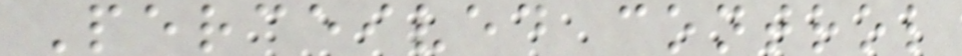Perceived control
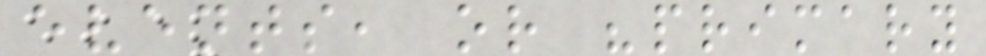events, or "primary
